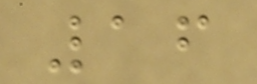16
